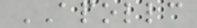APOLLC
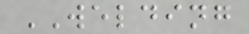WELDING
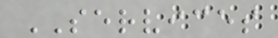SERVICES
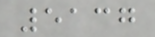5137
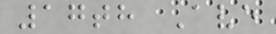17th Ave
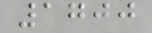1700
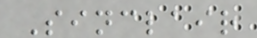Sinclair
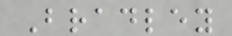Bradley
